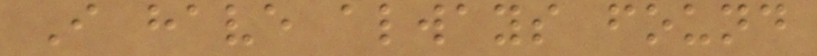I have always found
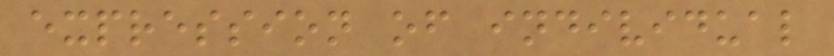expression of individual
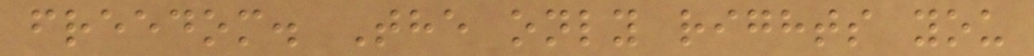freedom. The only rights you
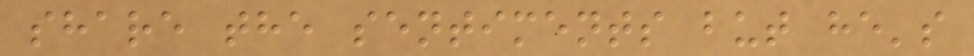share the sentiments but he's
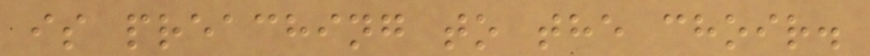is preaching to the choir.
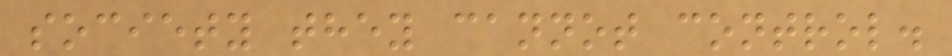society they cannot control.
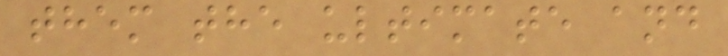them the ultimate and
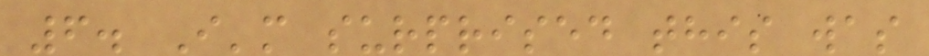6. I'm surprised this was
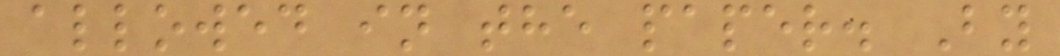allowed in the paper. By
